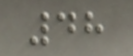48
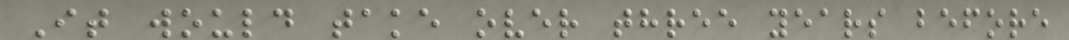It would take over three years before
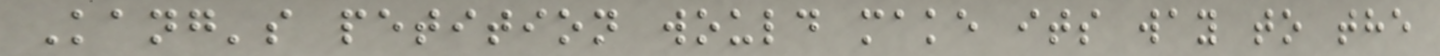Kang's petition would make its way to the
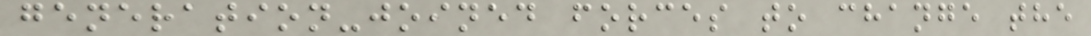generation-joined forces to change the
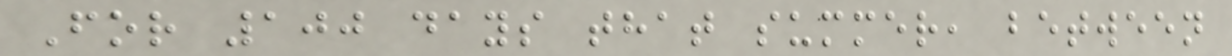For 100 days that summer, between
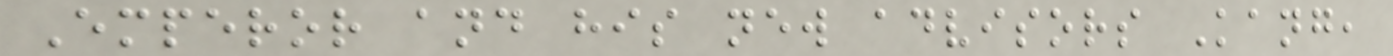Emperor and his new advisors Kang,
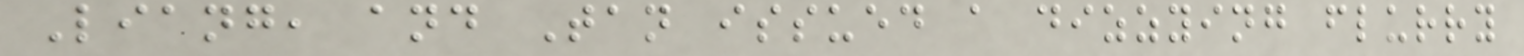Liang, and Tan issued a dizzying flurry
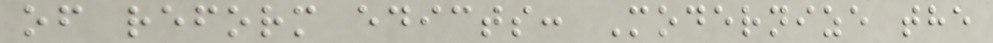of reform edicts: Modernize the
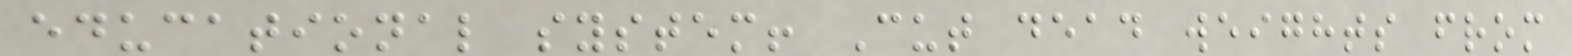educational system! Cut dead weights from
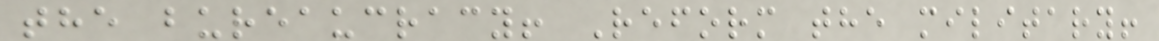the bureaucracy! Reform the military!
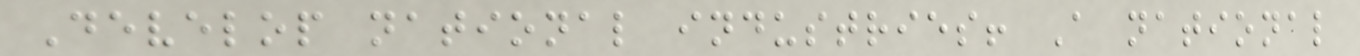Develop national industries! A national
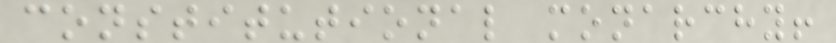constitutional monarchy!
